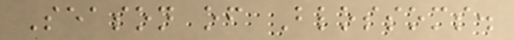Season of Blossoms.
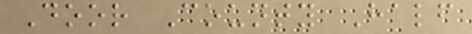Door County Half
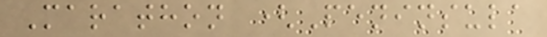Marathon (Peninsula
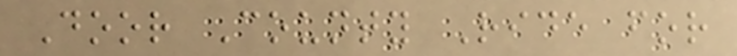Door County Ride for
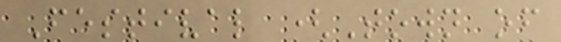Festival (Town of
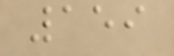159
